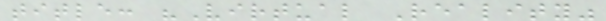title: "Virtual Reality"
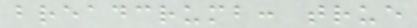breadcrumb: true
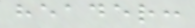header:
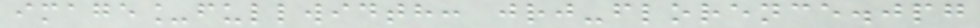image_fullwidth: jrj-florence.jpg
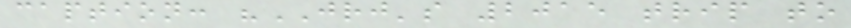caption: "JRJ's 2015 trip to
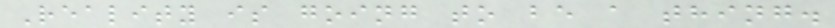Reality is going to be a thing.
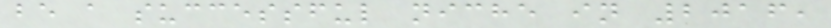be a successful niche in 2016,
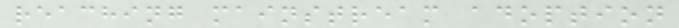reaching mainstream adoption
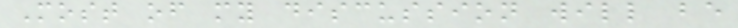Most of my discussion will be
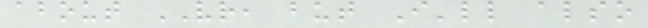about VR, but I'll also
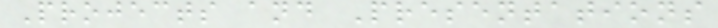Projects and Presentations
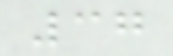37
